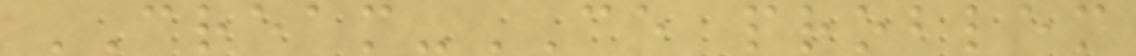CREAM-CE problem
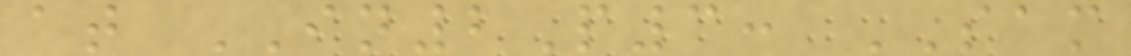at IN2P3: SAM
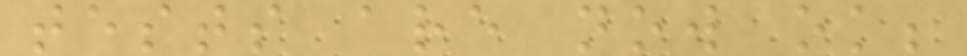tests are now ok;
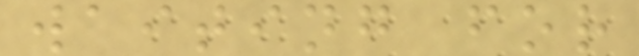waiting for
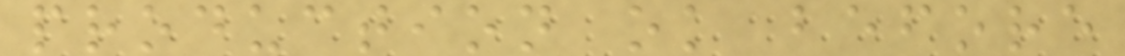production ok before
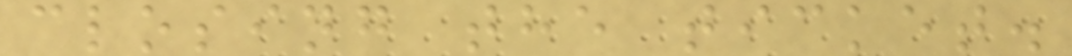closing the ticket.
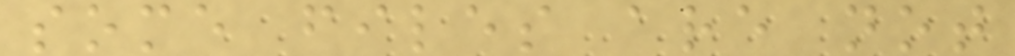some files are not
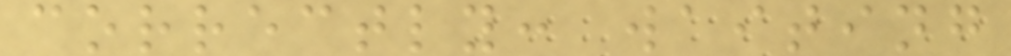correctly: waiting
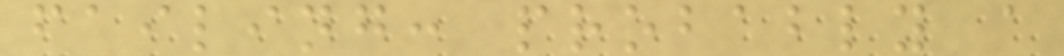failing: probably a
